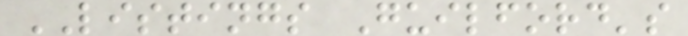LISTINGS Guilford's
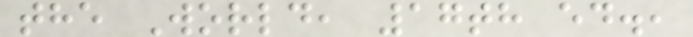the World, 17th ed.,
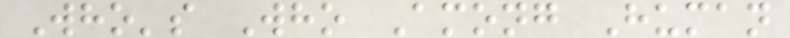Who's Who Among Human
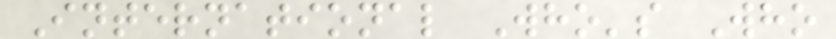International Who's Who
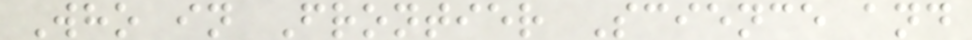Who in Frontier Science and
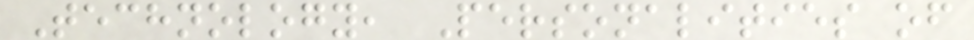Technology, Personalities of
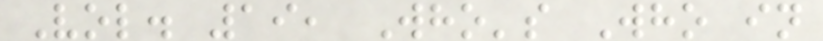Vol. 19, Who's Who in
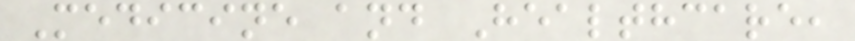Medicine and Healthcare,
